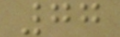77
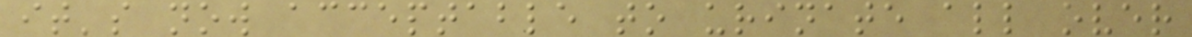it's now acceptable to urinate all over
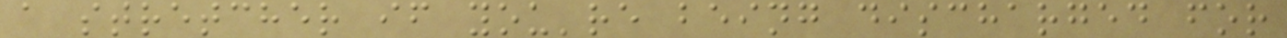a stretcher if you're being discharged for
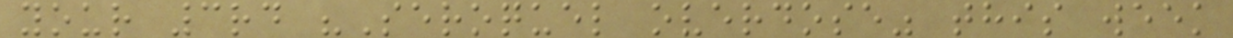your 3rd "Seroquel overdose" this week
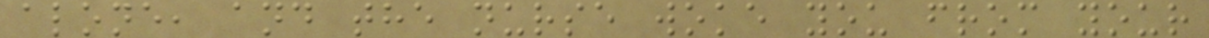alone, and the nurse woke you from your
